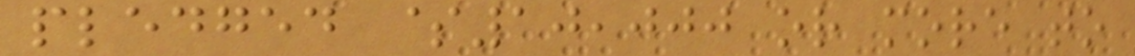pledged $10,000 or more to
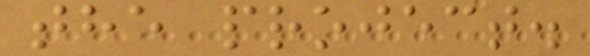the project.
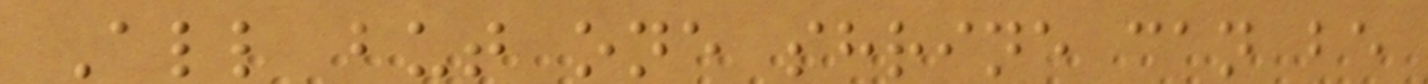All but one shrine can be
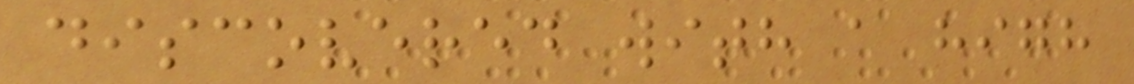discovered with a high
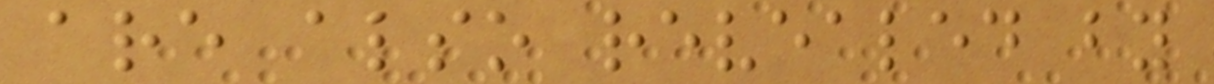are also revealed by
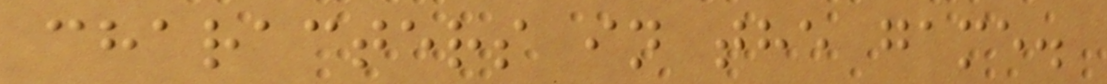characters in the game.
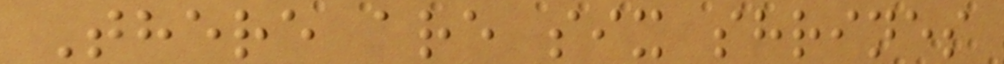There are six shrines
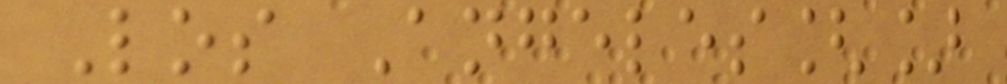Los Angeles[]
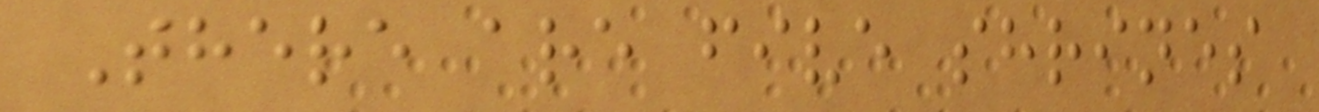There are five shrines
